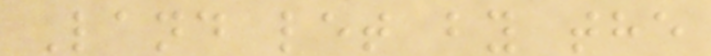Land let by the
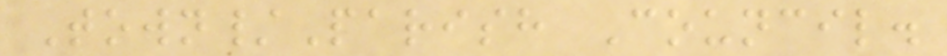Town/Parish Council.
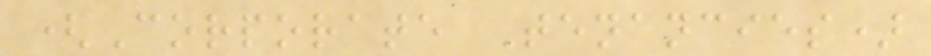(Corporate Tenancies)
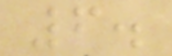6.
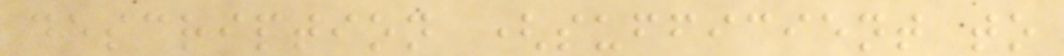description (sufficient to
